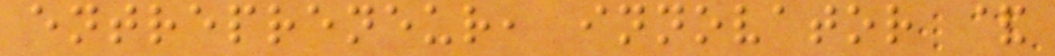entrepreneur, innovator &
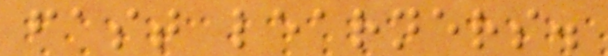fast learners.
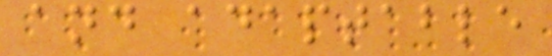and adaptable
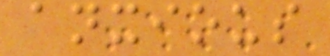anxious
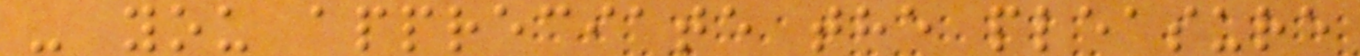- you appreciate the pleasure
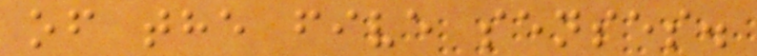of the five senses.
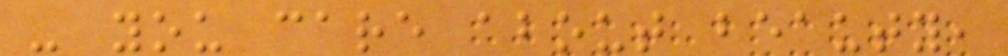- you care about beauty,
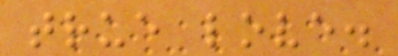true love.
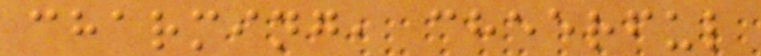charming, cheerful
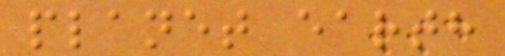planet earth
